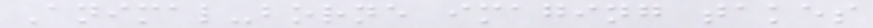Animal-borne imaging takes
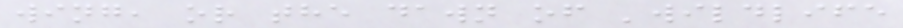wing, or the dawn of 'wildlife
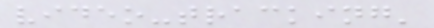video-tracking'
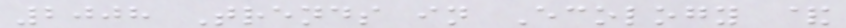2008 Trends in Ecology &
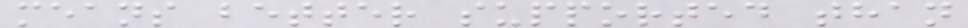means better supported than
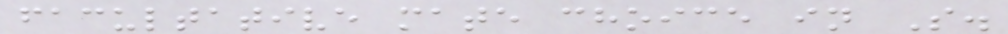facultative mate choice in S.
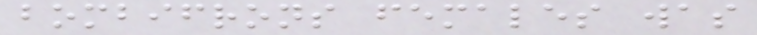bombifrons females was
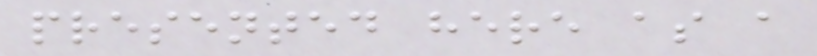presented here as a
